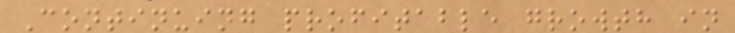Continuing profitable growth in
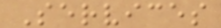Services
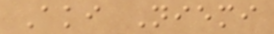Aki Niemi
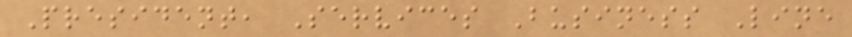President, Services Business Line
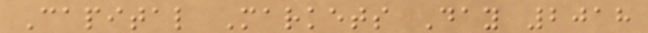Capital Markets Day 2018
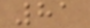81
